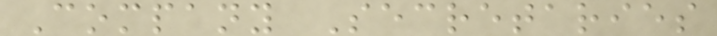Company Secretaries
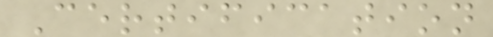Certification
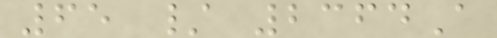65 / 2364A
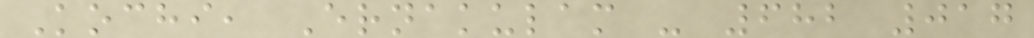Kochi, Ernakulam - 682 017
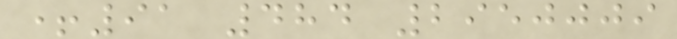+91 484 2950009
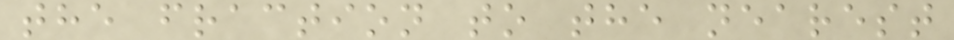the fraction to the nearest
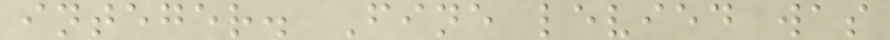integer. Fine levied was
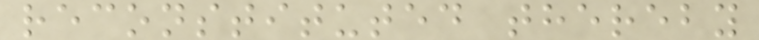reconstituted thereby
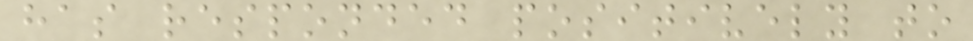has responded positively to
